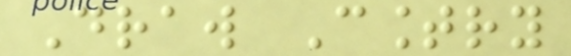Draw Country
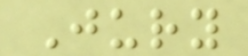Jury
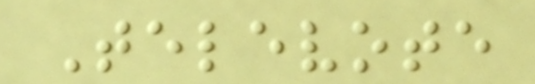Televote
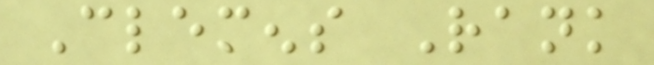Clemens Rank
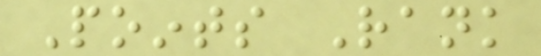Points Rank
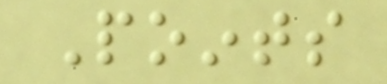Points
